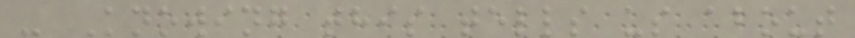- Knowing this tells us about
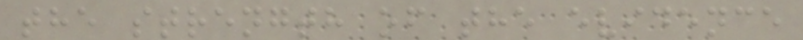the strength of the evidence
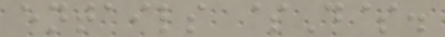entails $D$.
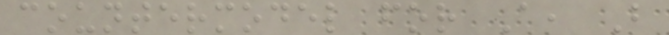countermodel for A, B
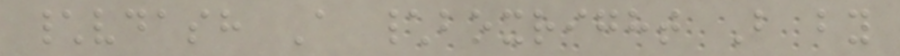\vdash A \boxright B by
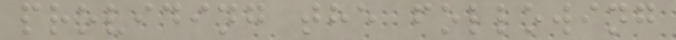providing the following
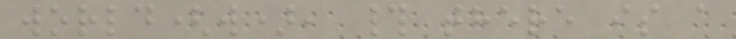world(w), # there is a
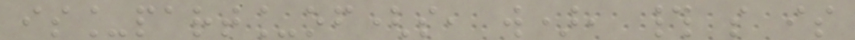is_part_of(s, w), # s is
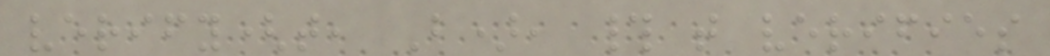verify(t, B), # t verifies
